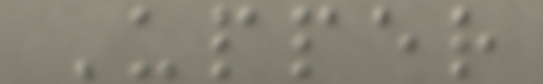Upper
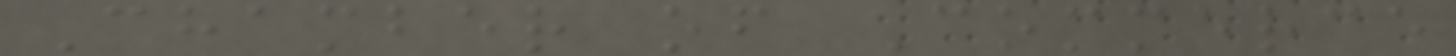Chamber of Commerce
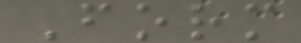Form
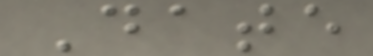Date
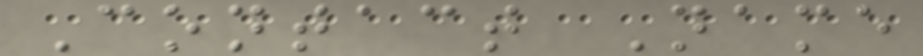Contact Name
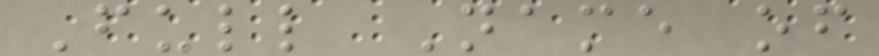Full Name of
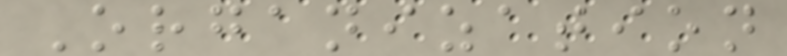Organization
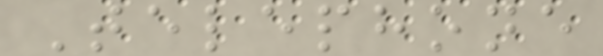Telephone
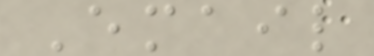Email
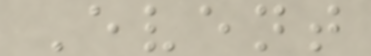Event
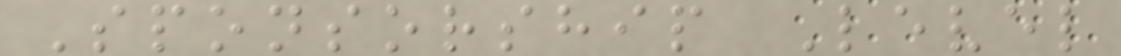Sponsorship Level
